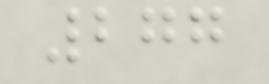277
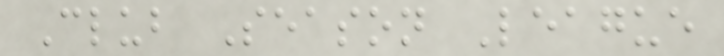Club Season League
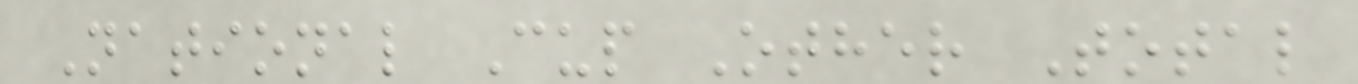National Cup Other Total
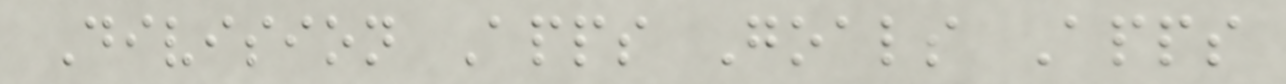Division Apps Goals Apps
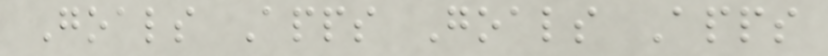Goals Apps Goals Apps
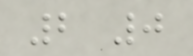2 0
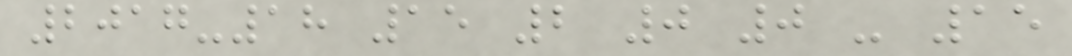2017-18 15 2 0 0 - 15
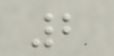2
